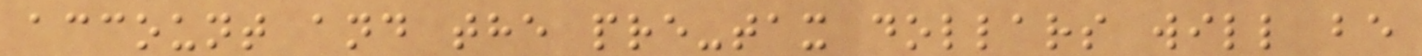account and the pre-tax dollars will be
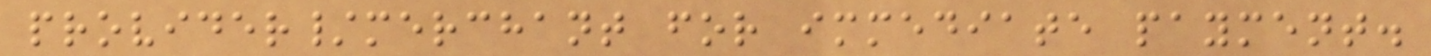provider/merchant for immediate payment.
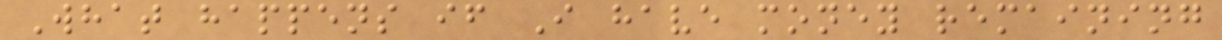What happens if I have money remaining
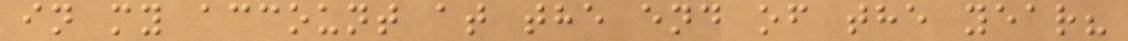in my account at the end of the year?
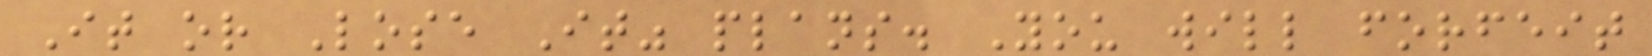It or Lose It" plans. You will forfeit
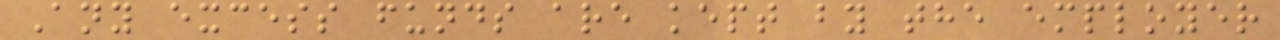Any excess funds are kept by the employer
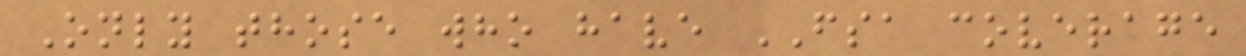Only those who have FSA coverage
